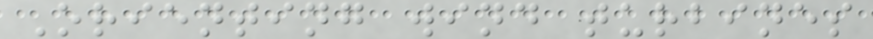Orienting wind turbines
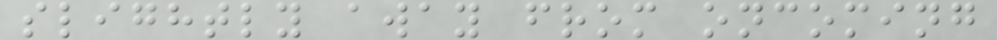slightly away from oncoming
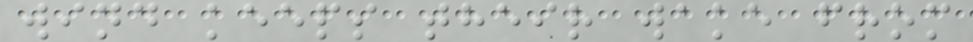wind keeps their wake from
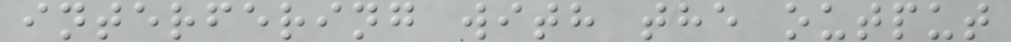interfering with the output
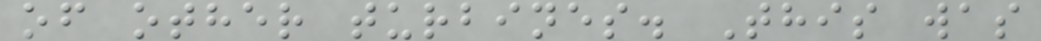of other turbines. This was
